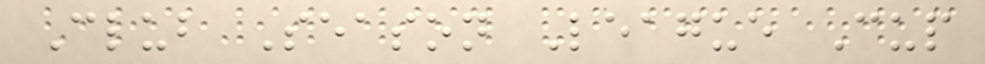Club Season League Cup
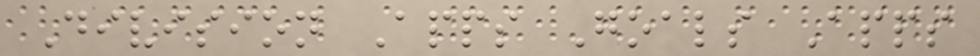Division Apps Goals Apps
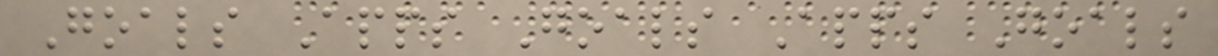Goals Apps Goals Apps Goals
